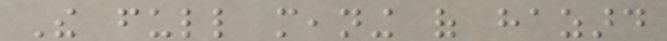The full meaning of hazard
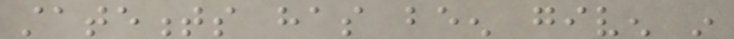statements has been given in
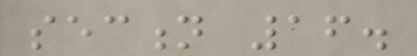section 16.
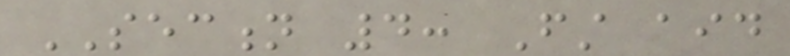SECTION 4: First aid
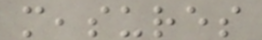measures
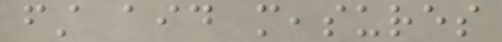first aid measures
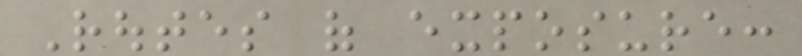Routes of exposure:
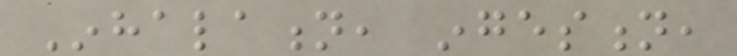Inhalation, ingestion,
